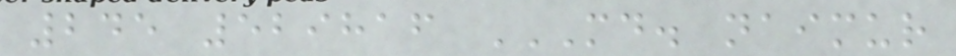245 529816 MD. NAIMUR
